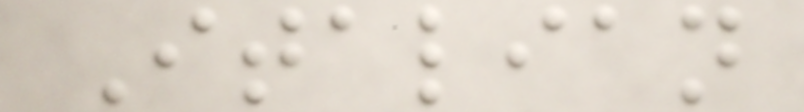Italian
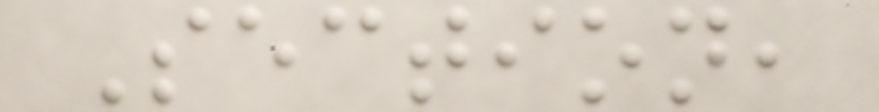Section,
